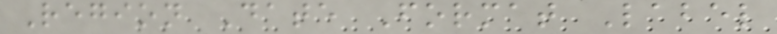Region Date Format Label
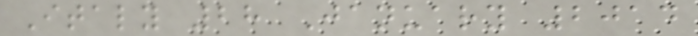Italy 28 January 2014
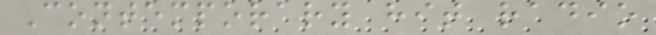Contemporary hit radio
